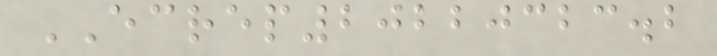ECREP20220323.2
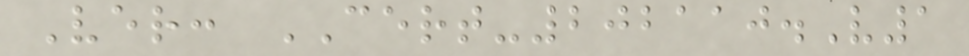Ver: CERT-202110.V1
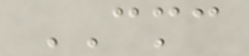CMC
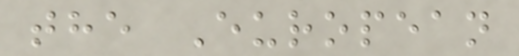the European
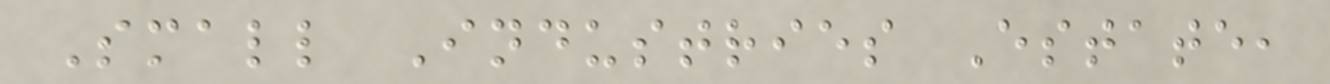Small Industries Estate,
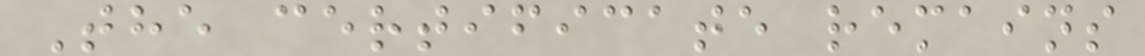The certificate remains
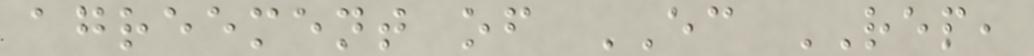agreement of EC REP,
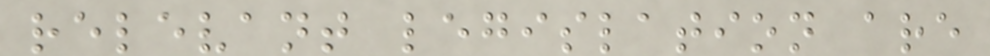relevant legislation are
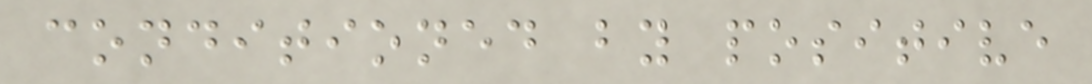conditioned by positive
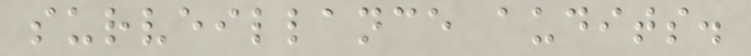surveillance audits.
